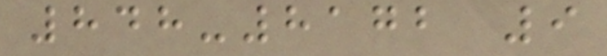848-8172 9
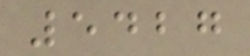5427
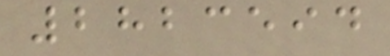2823594
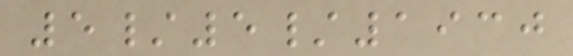5/5/1930
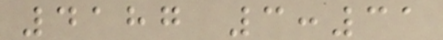4187 3:31
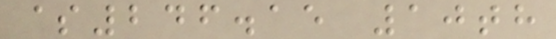$246.15 10th
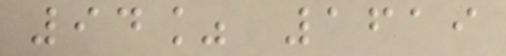94% 1619
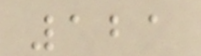121
